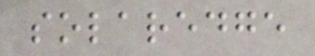solaredge
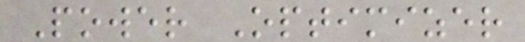Power Optimizer
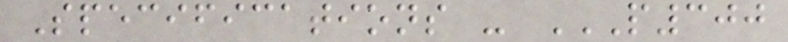Specifications - P300
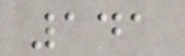141
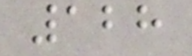128
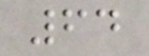64
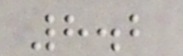8.2
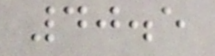40.5
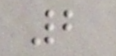2
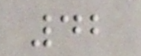42
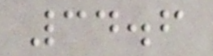34.6
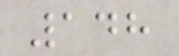148
